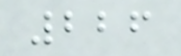226
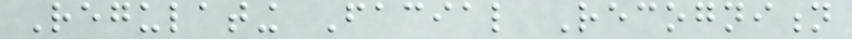Regulating Facial Recognition
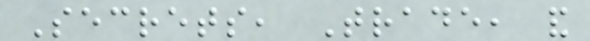Secrets, Trade, and
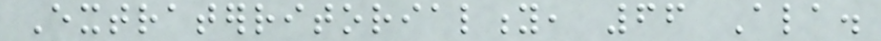Extraterritoriality, 66 Ala.
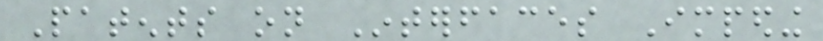Patents on Interfaces Impeding
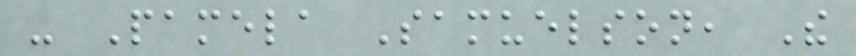- Pamela Samuelson, The
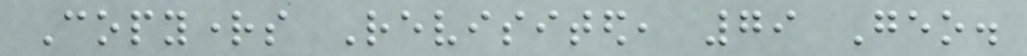Copyrights Revisited, 79 Geo.
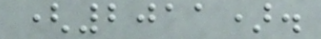(2011).
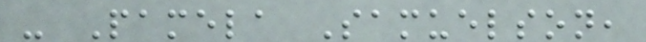- Pamela Samuelson,
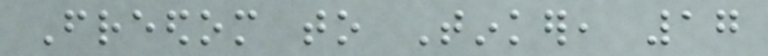Freedom to Tinker, 17
